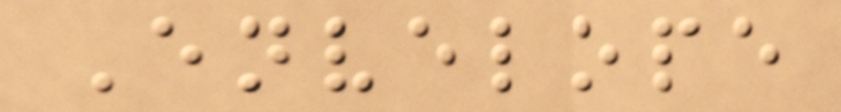Envelope
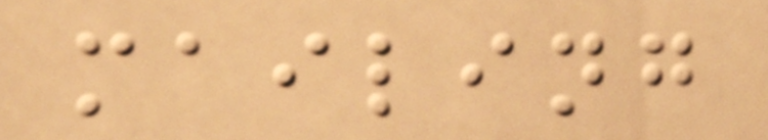mailing
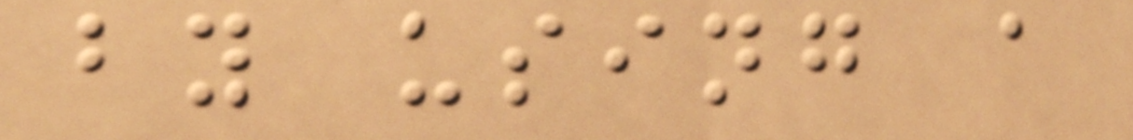by using a
